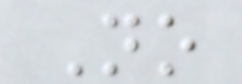No
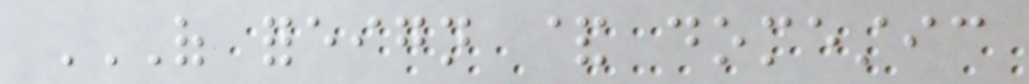OF FOREIGN & DOMESTIC
